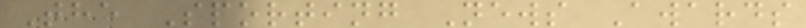The Sporting News Awards
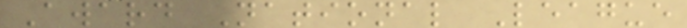Award National League
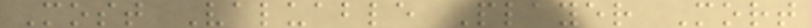Most Valuable Player Mort
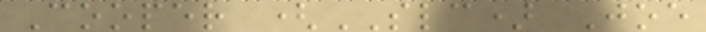Cooper (SLC) Joe
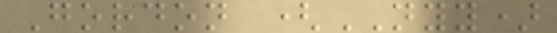Gordon (NYY)
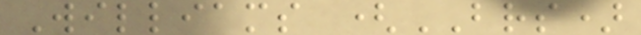Williams (BRS)
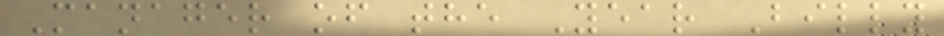Manager of the Year Billy
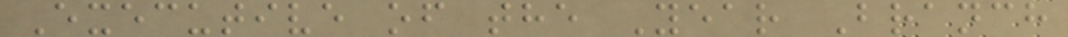Executive of the Year Branch
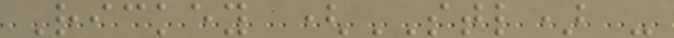Rickey (STL) -
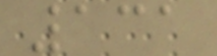131
